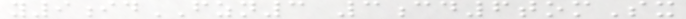y9idFZN3 3cd6tomSx
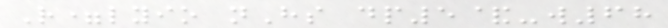R=lyio nHs dp5&-w68
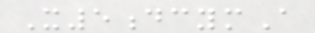X5dcymA
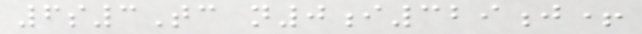6s3Tc n0i329j+
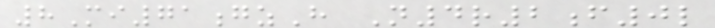8Mi71gzH N4r2f0l
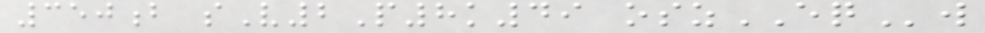350b sV2P8k49 oszEQw
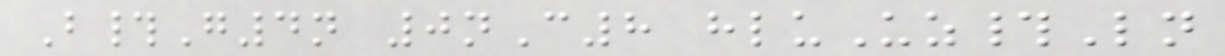B#G4n 0nC8 hluUz#Ln
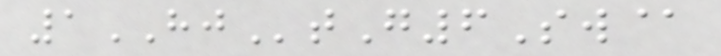1HJtG6Sw@
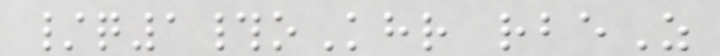/q1#oKhr rbeZ
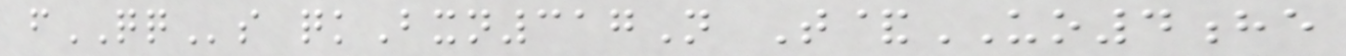fQQs qkBxn317N T&UO4he
